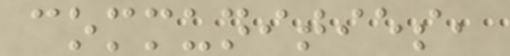communities,
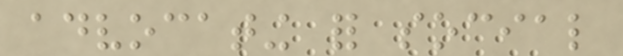advocating for social
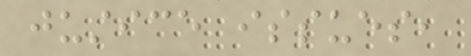justice issues,
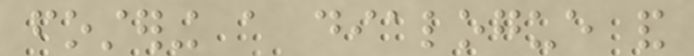fostering a dialogue and
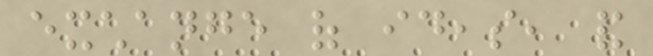exchange of ideas, and
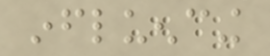influencing
